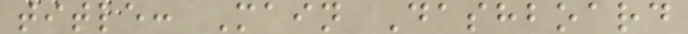title: Main Dashboard
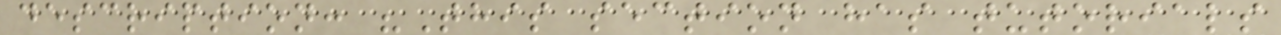description: "This section has tutorials
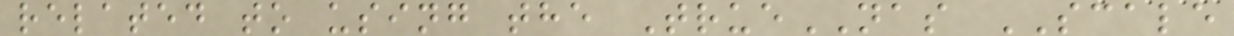related to using the TrueNAS SCALE
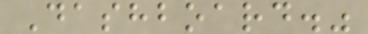Dashboard."
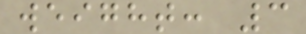weight: 3
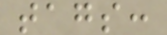tags:
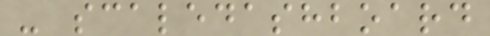- scaledashboard
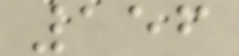156
